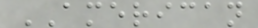AMERICAN
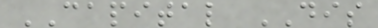CAPITAL DIS
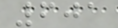601
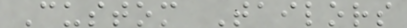Custom Tailors
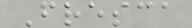Fresca
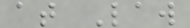at Law
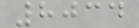8034
